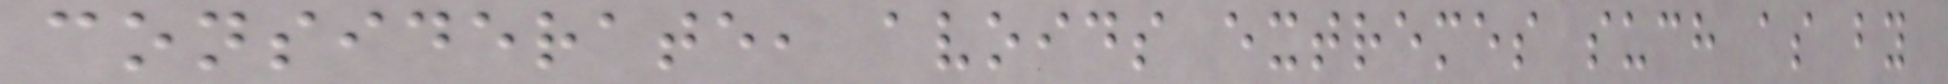considerate, avoids extremes such as by
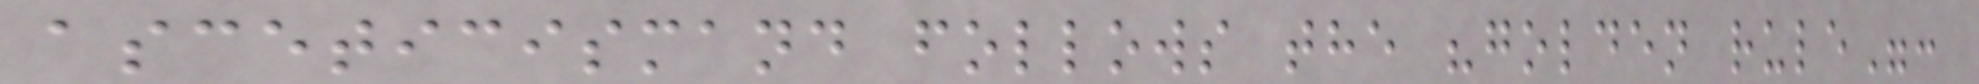asceticismand follows the "golden rule":
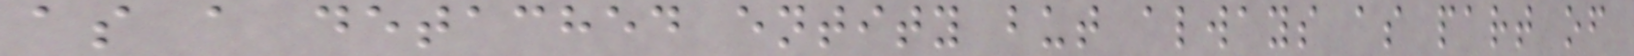as a detached entity but always as part of
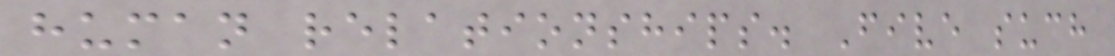human relationships. Five such
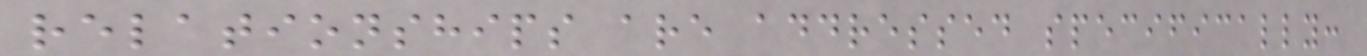relationships are addressed specifically:
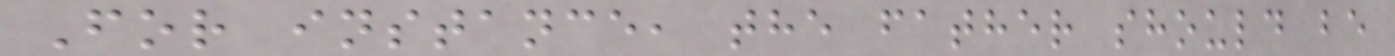For instance, the father should be
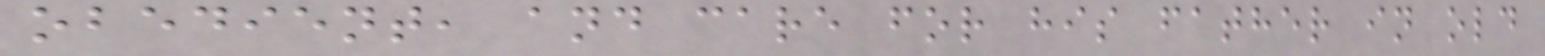obedient, and care for his father in old
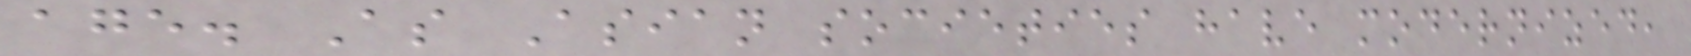age. As Asian societies have modernized,
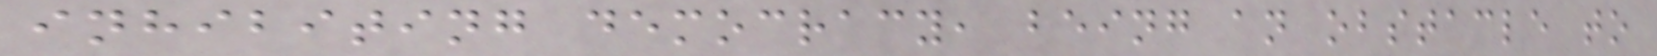inhibiting democracy, being an obstacle to
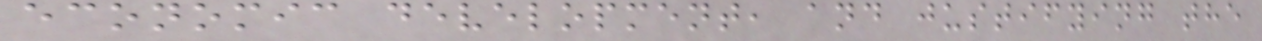economic development, and justifying the
